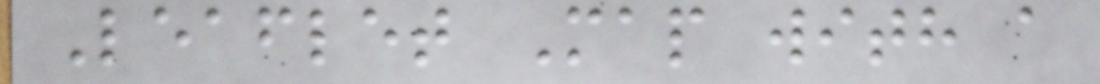Leaflet Map with a
